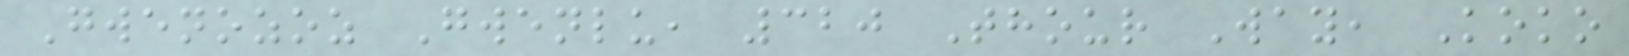Gwenozoz Gwenlu, 320 Thour Way, Koko
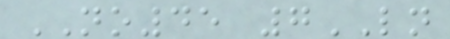NO45 7LN
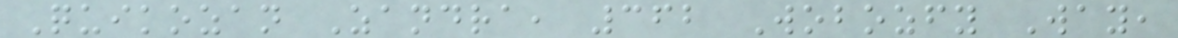Quikozan Zandra, 362 Wobozfy Way,
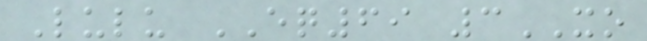Lulu EQ69 3XO
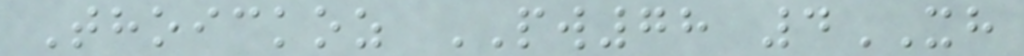Thoickoz PW78 4XH
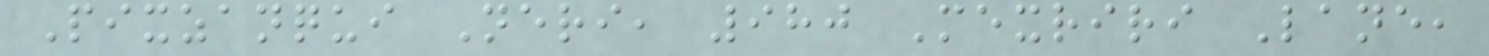Pixzanqui Neri, 980 Mexriri Lane,
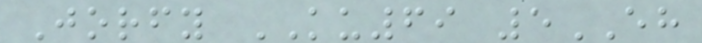Jorfy KU69 5EH
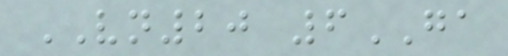VN20 6GA
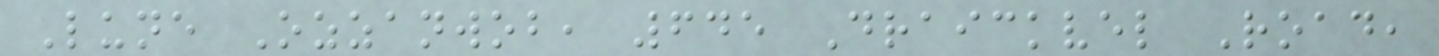Lune Ozzanwob, 645 Draickvel Road,
